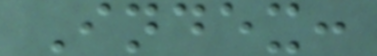Index:
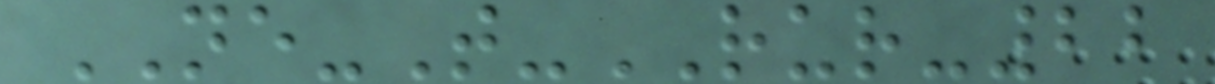NE-T-RUR-22
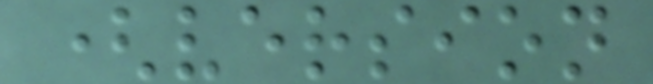(version
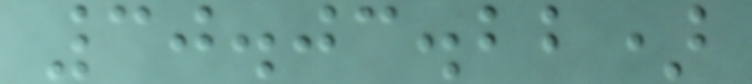30.03.22)
